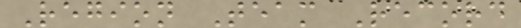Region Team Record
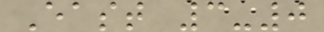East 3-0
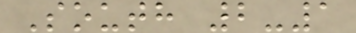South 2-1
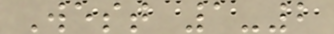West 1-2
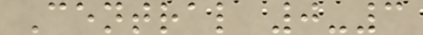Central 0-3
